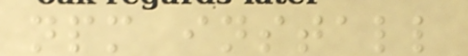npm install
